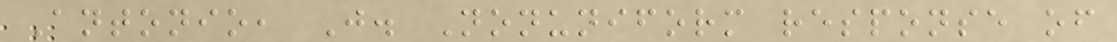Antonio, J. Nonuniform response of
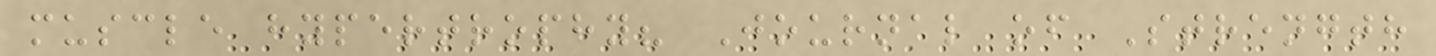muscle hypertrophy? Journal of Strength
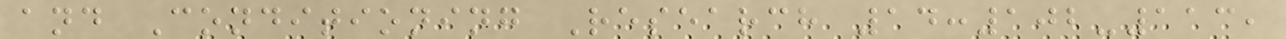and Conditioning Research 14:102-113,
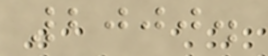2000.
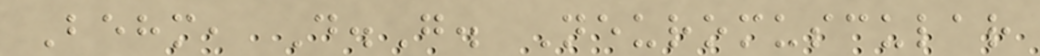Behm, D.G. Neuromuscular
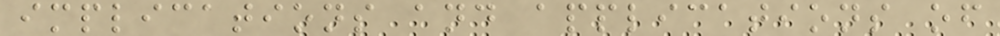implications and applications of
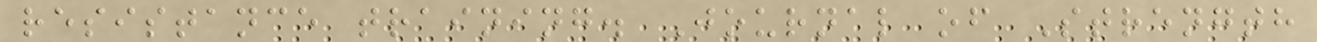resistance training. Journal of Strength
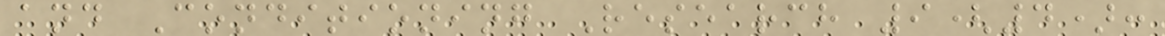and Conditioning Research 9(4):
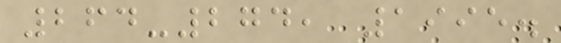264-274, 1995.
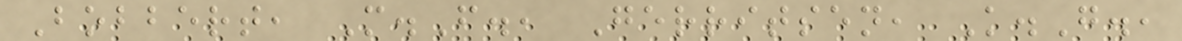Bobbert, M.F., Gerritsen, K.G.,
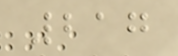217
